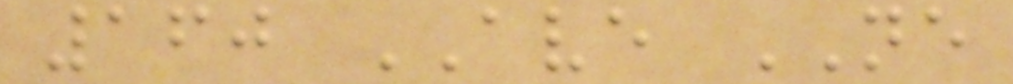160 AVE NE
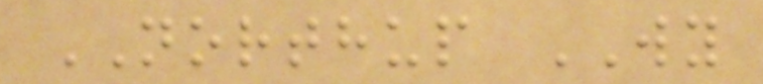NORTHUP WY
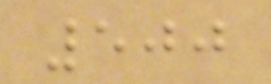500
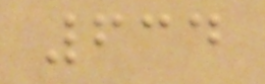634
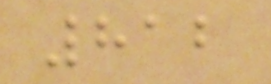812
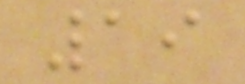19
